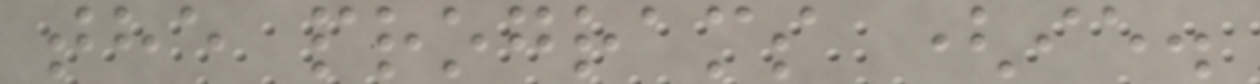the programs (ie.
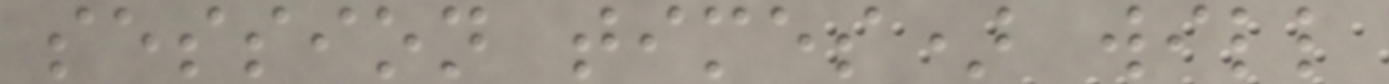session times) will
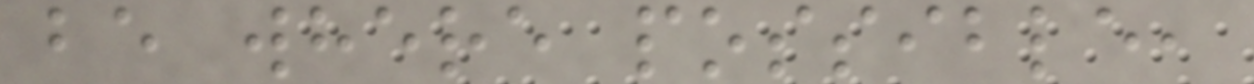be where possible,
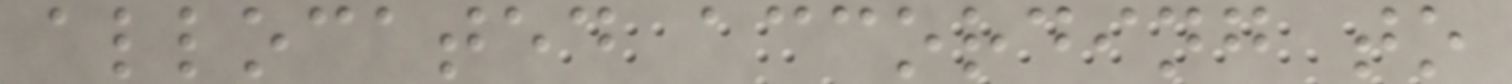allocated according to
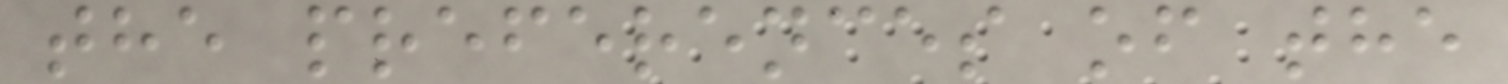the preferences of the
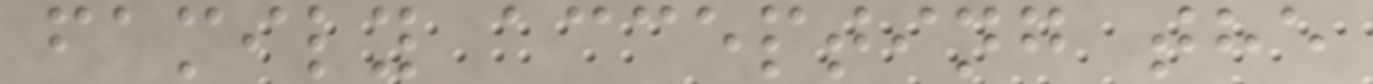family accepting the
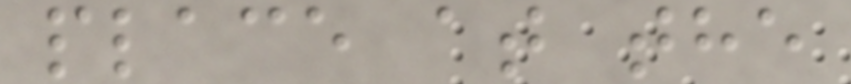place at the
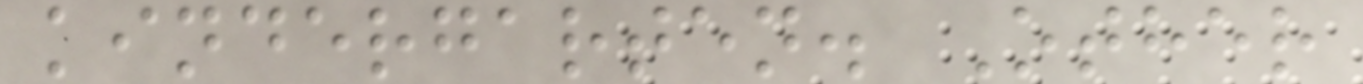kindergarten. Other
